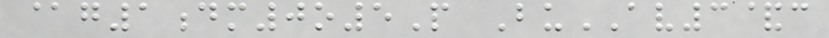@g1dm0o5P BuAV3&c
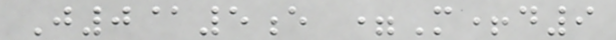J0@5e =M+d9
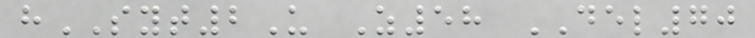hSYT2U Z58 DEL70
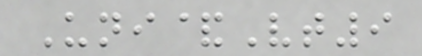Uni&Vt9
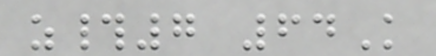z#7 64K
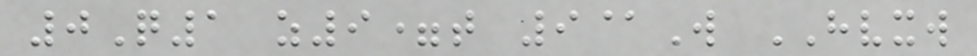0Q1 z9=t 9@W HVXW
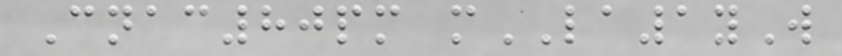Cnac80pm mLA1yW
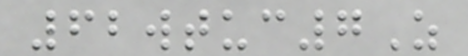62wtuc7Z
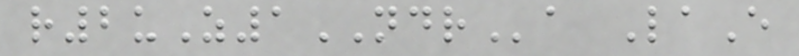r2uZ1NDRa LaE
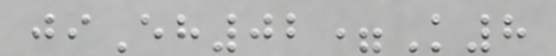jiEh02=K8
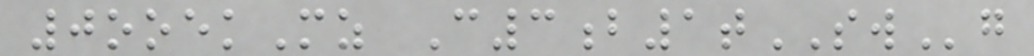0ooekMz C3b1tSWg
